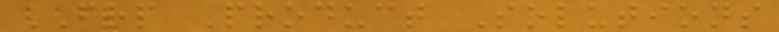FRP Product Solutions
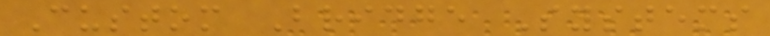Custom Bridge Systems
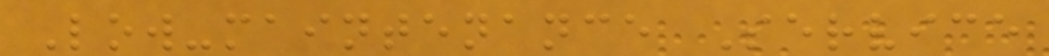Low-maintenance Service
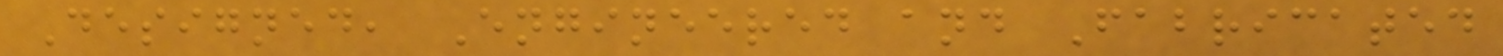Designed, Engineered and Fabricated
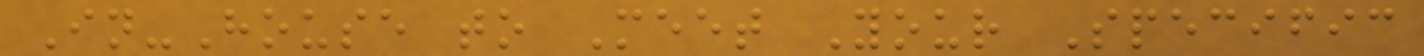In-House to Meet Your Specific
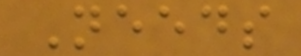Needs
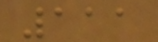111
